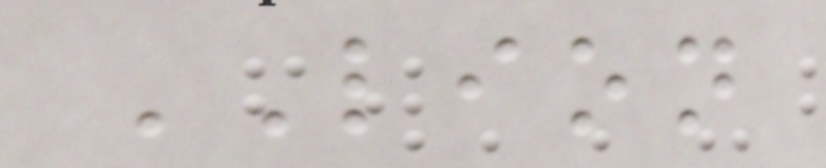LION
